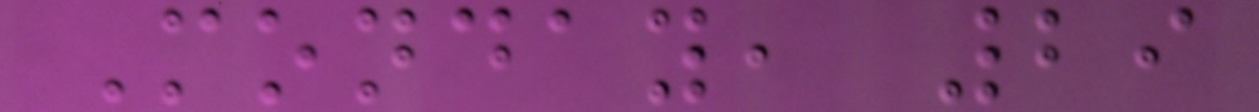Monday, 29
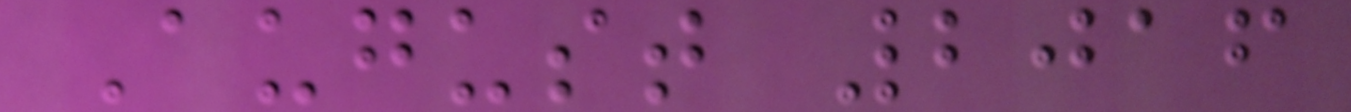August 2016
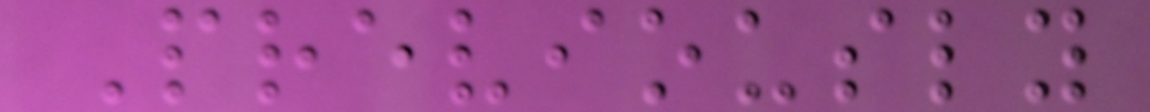Previously
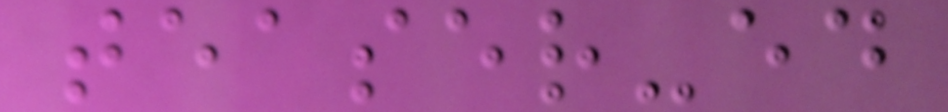teaser-ed
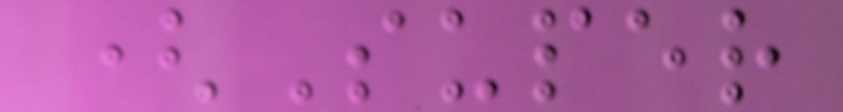(Super
